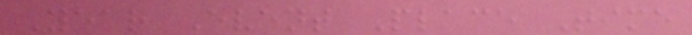Year Event Place Time
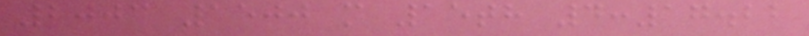2003 1500 m 15th 4:17.22
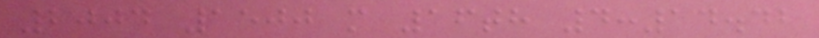2004 1500 m 16th 4:14.42
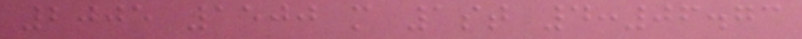2005 1500 m 1st 4:06.73
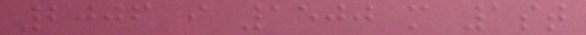2006 i 1500 m 1st
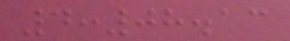4:08.13
